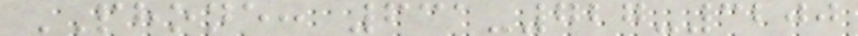PHONE: 631-727-3200
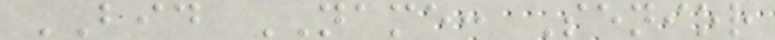BID NAME: Senior
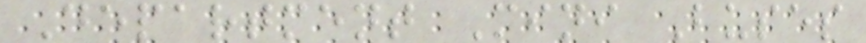Department Mini Buses
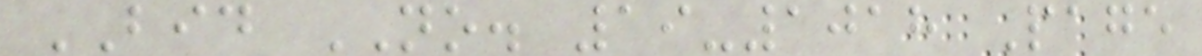BID NO. 19-1018 Page
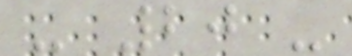- 20 -
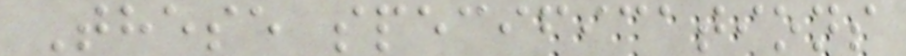These specifications
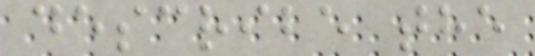describe the
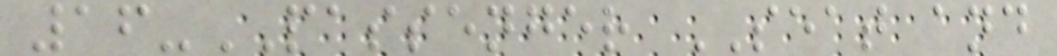16-PASSENGER SEAT and
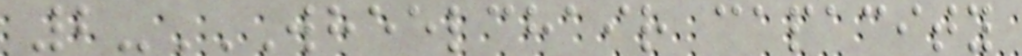2-WHEELCHAIR CAPACITY
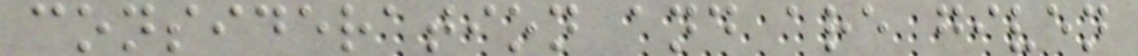consideration and are given
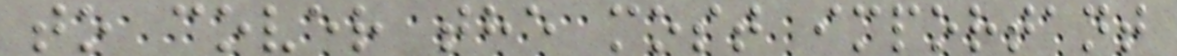to cover the most important
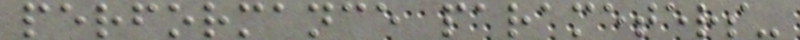performance parameters-
